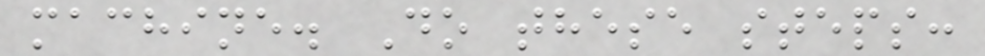machine. Do these steps:
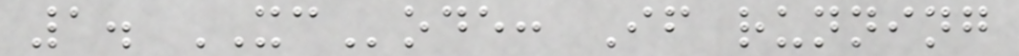1. XCode: If running
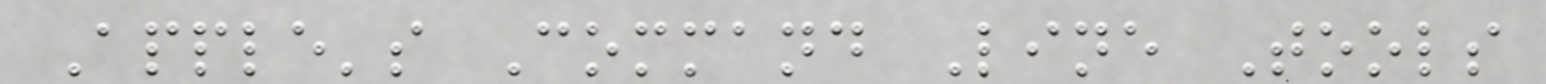Apple's Command Line Tools
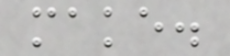make.
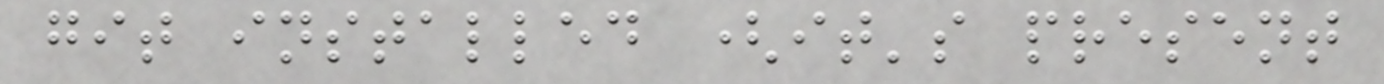git installed (it's present
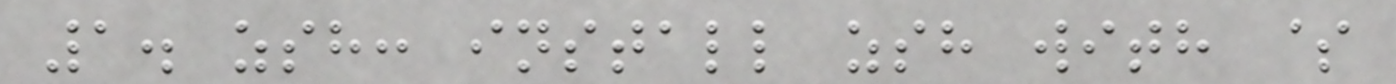1. zsh: install zsh with $
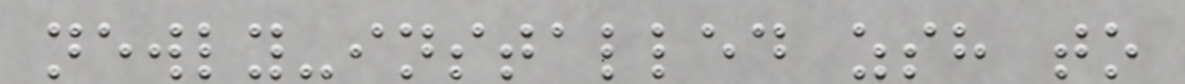newly-installed zsh to
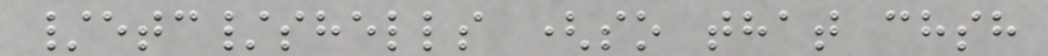/etc/shells (so that chsh
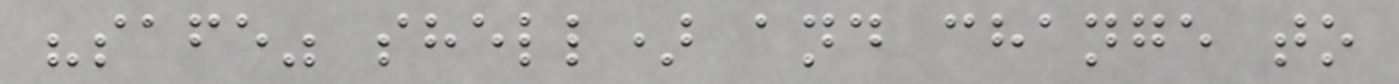"safe" shell) and change to
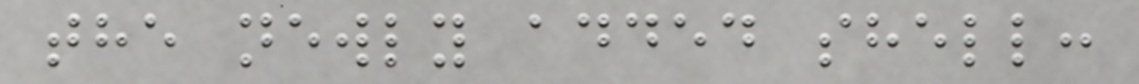the newly added shell:
